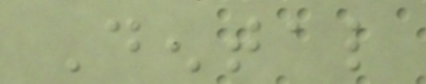Dental
